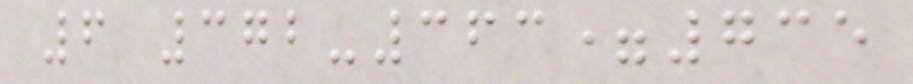6 372-363=735
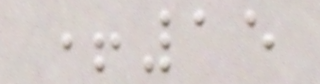+15
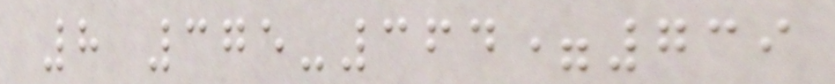8 375-364=739
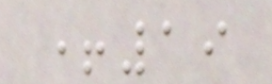+19
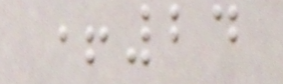+24
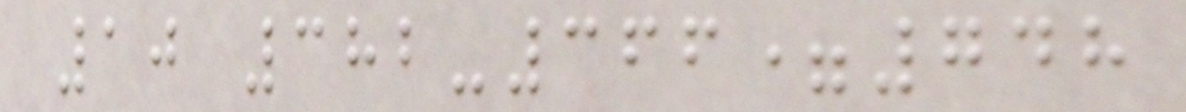10 382-366=748
